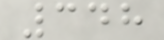348
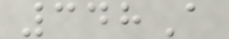348A
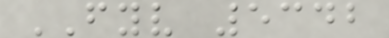FYV 5342
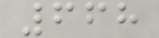668
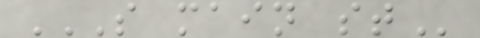S MAIN ST
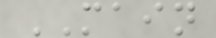MAIN
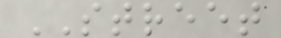STREET
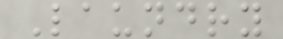Laundry
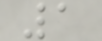1
